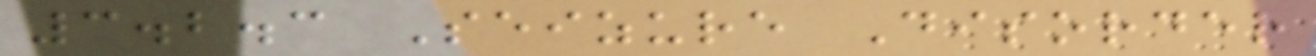3.2.3 Seizure Disorder
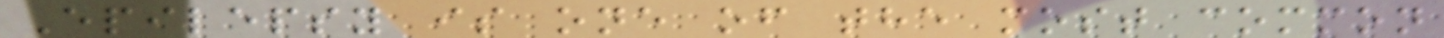Epilepsy is one of the most common
